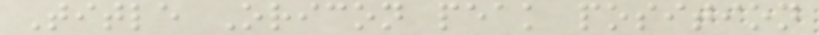Title Oricon peak position
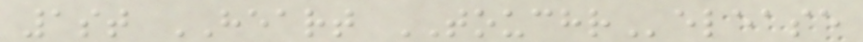1st HEART TOUCHRelease
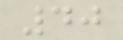40
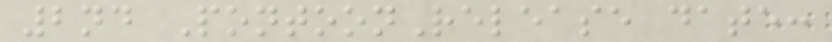2nd PontoonRelease date:
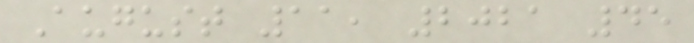August 11, 2021 45
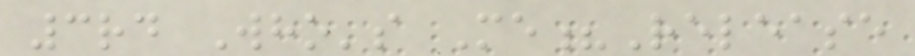3rd Who's Me?Release
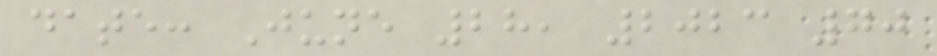date: June 28, 2023 70
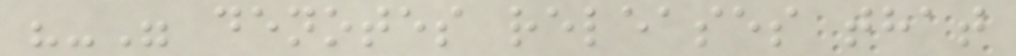"-" denotes releases that
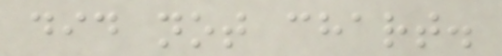did not chart.
